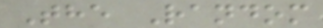The Random
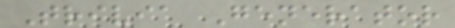Trivia Generator
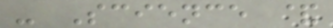- Science &
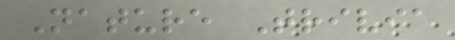Nature Trivia
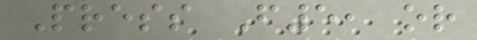Press F5, or
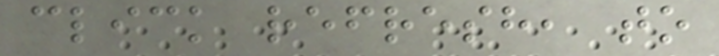click refresh, to
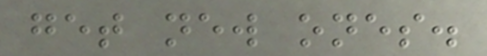get new ones.
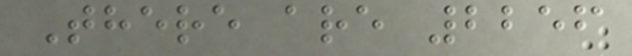There are 2256
